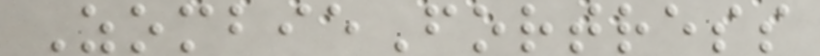ZombieFortress
